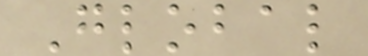Global
